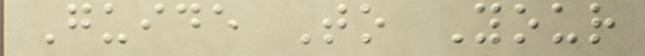Guide To Your
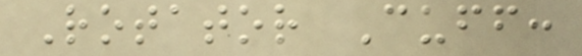Rotator Cuff:
